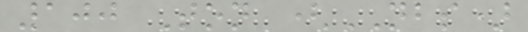100 Ton (NBS)
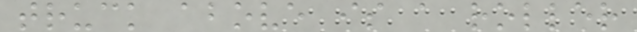truck above is a roller
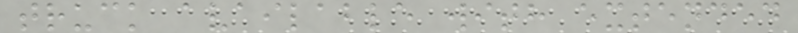truck available with extended
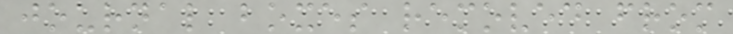journal boxes removed from
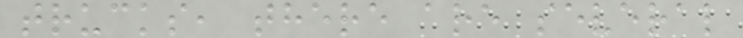trucks, there are several
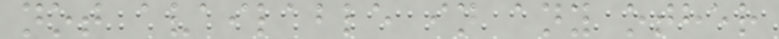not available in any other
